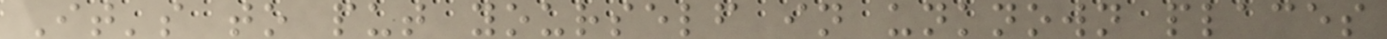It's to put yourself in unknown places
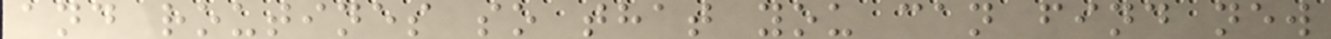and routines so that you can find new
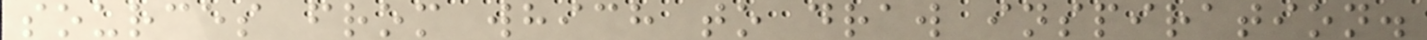sources from which to draw inspiration.
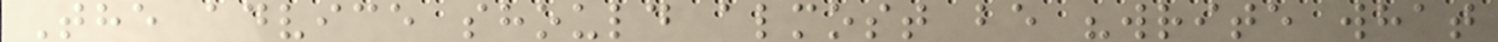The advice should almost be "write what
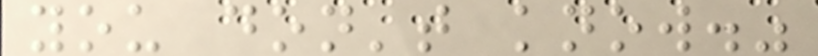you don't know."
